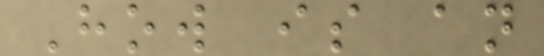How is an
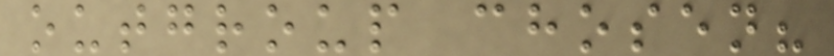outgroup chosen?
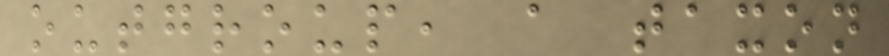outgroup, a taxon
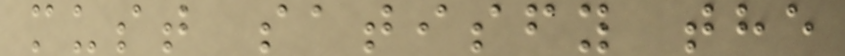must satisfy the
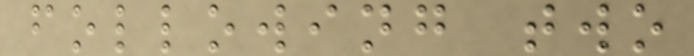following two
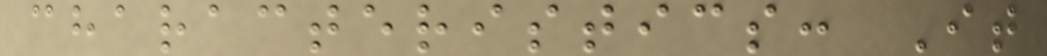characteristics: It
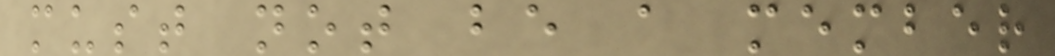must not be a member
